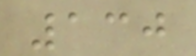130
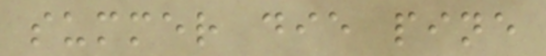summer die pine
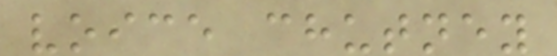voice chutney
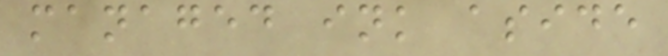managed ink aside
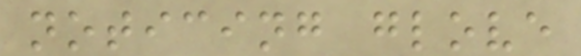noticing glove
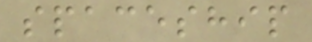spaceship
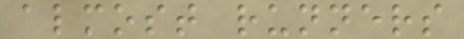almost runners
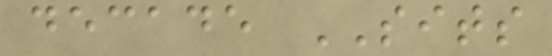decade SITS
